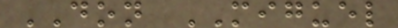DON MIGUEL
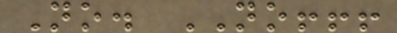No. NO!!!
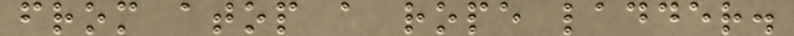from atop a rope ladder.
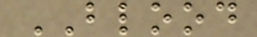BLOOD
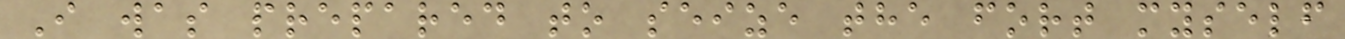I was prepared to seize the fort myself
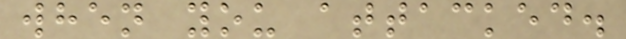when you attacked.
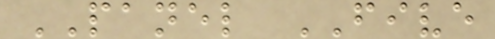PANEL FIVE
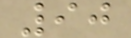90
